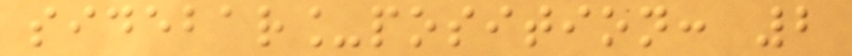sidebar_position: 2
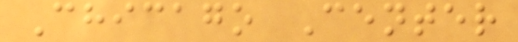Chicago Center
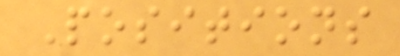Positions
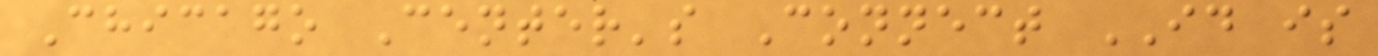Chicago Center's Connect ID is
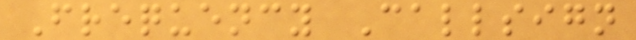Frequency Callsign
